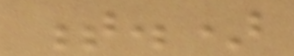t.)
